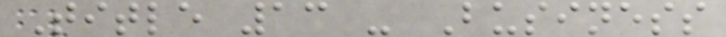Title 13 - Business
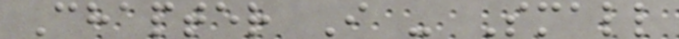Chapter I - Small
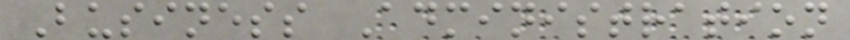Business Administration
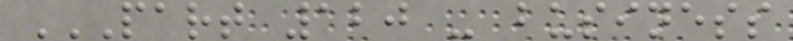PART 120 - BUSINESS
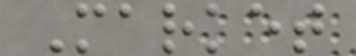Market
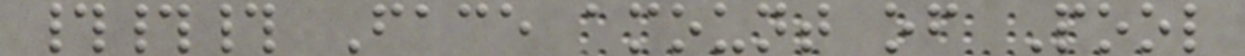### Face amount of Pool
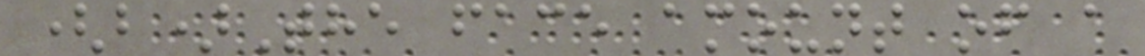(b)The face amount of a
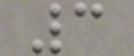3
